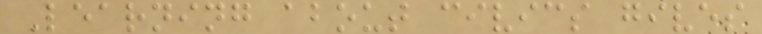Learning about civics gives
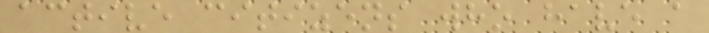active citizens who have a
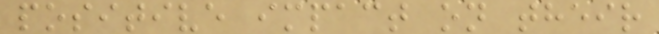positive impact on their
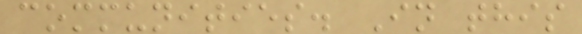communities. In this
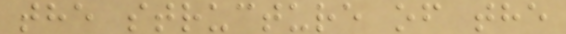the structure of the
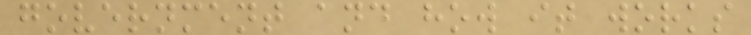government and how it works
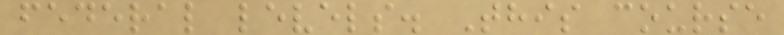federal levels. This course
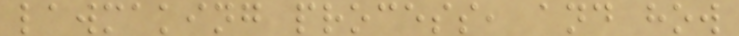lawmaking process, and how
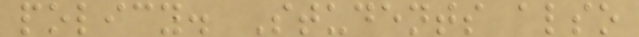policy. Students also
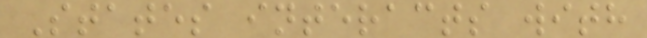States interacts with
